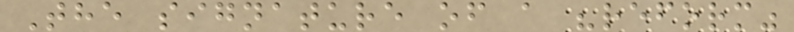The signature of a "reform"
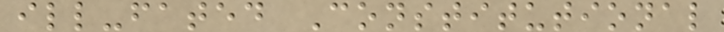ill-fated Constitutional
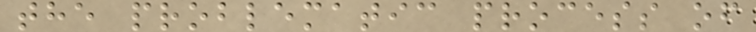the problematic process of
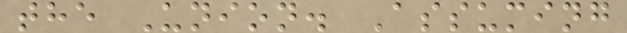the Union. Assuming
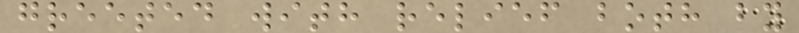greeted with relief both by
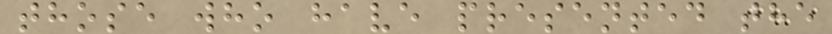those who have presented the
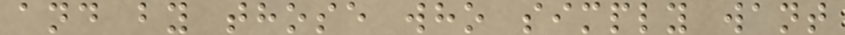and by those who simply want
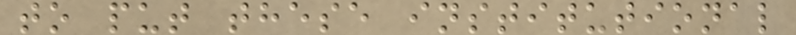to put these institutional
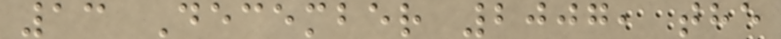13 December 2007, the
